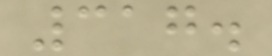317.
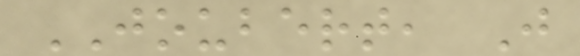JOUBERT, J
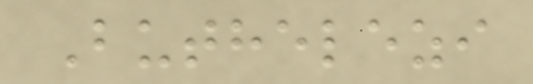Buthelezi
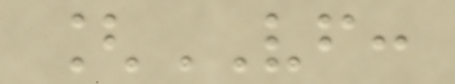[VF:
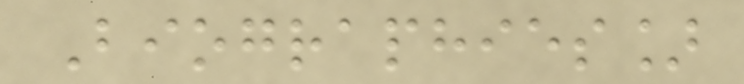Biographies]
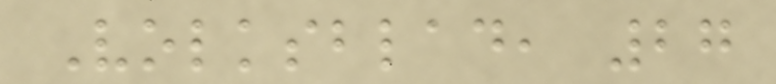Volksblad, 27
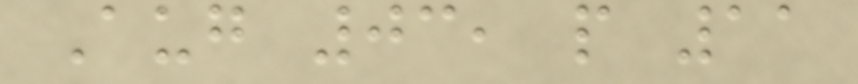Aug 03, p 11
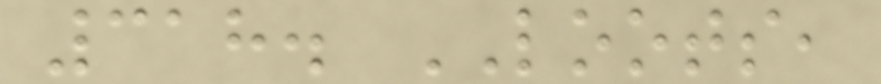318. LOOTS,
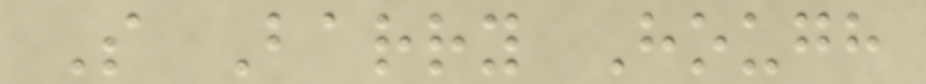S Barry Hough
